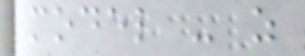model - as
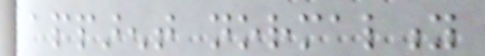apparent normality
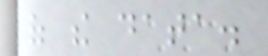of the data.
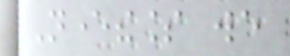Nevertheless we
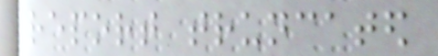report truncated
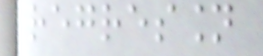regression
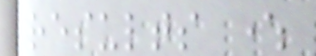results where
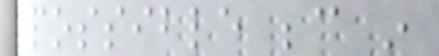possible because in
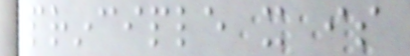principle it is
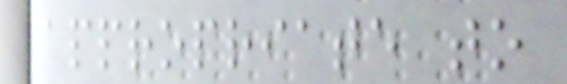appropriate to
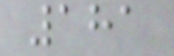181
